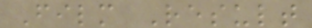Film Result
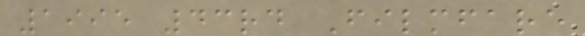1995 43rd Filmfare
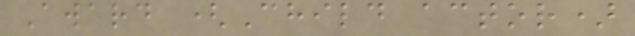Award (Child actor)
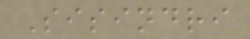Sisindri
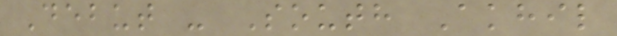Debut - South Akhil
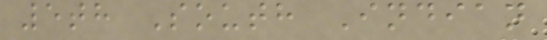5th South Indian
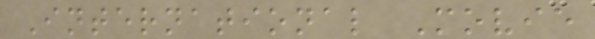International Movie
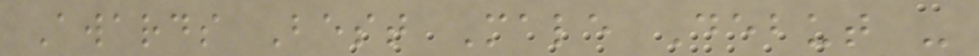Awards Best Male Debut -
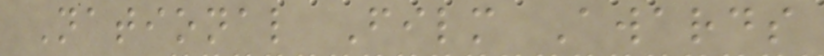National Film Awards
